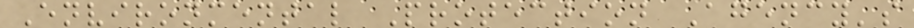Environmental Protection Agency's
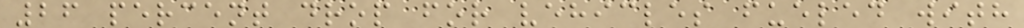26 percent drop for vehicles fueled with
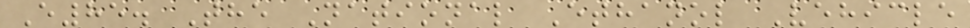E85. The National Ethanol Vehicle
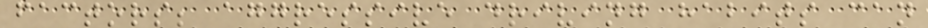factors; aggressive driving habits can
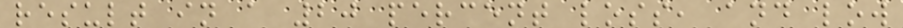result in a 20 percent loss, and low
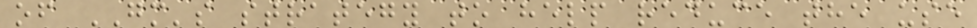of GM's strategy to help reduce the use
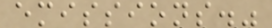emissions."
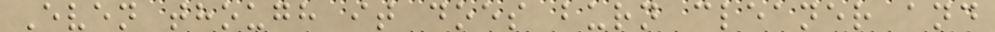Even though it does burn cleaner and
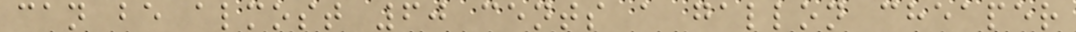can be almost 60 cents a gallon cheaper
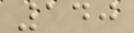140
